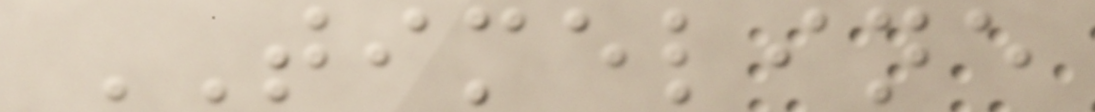TIMELINE
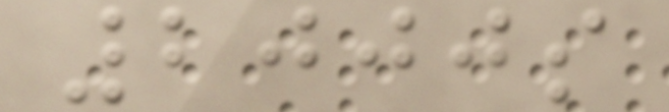2000s
